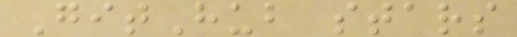GitHub stars
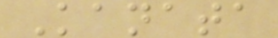Kanata
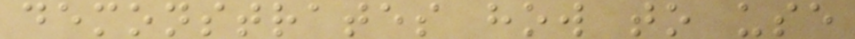demonstrates how to use
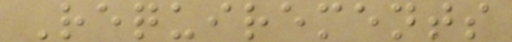Requirements
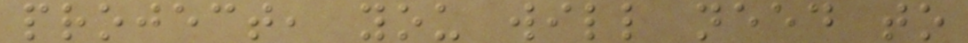project, you will need to
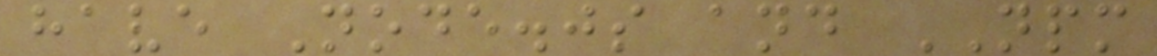have Node.js and NPM
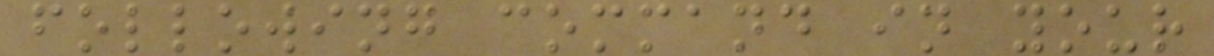following command in your
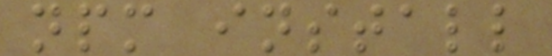npm install
